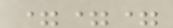===
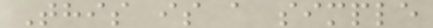This is a simple
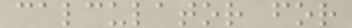calculator for
